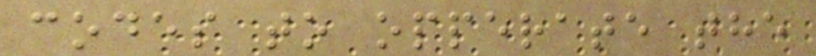codes to opperate the
